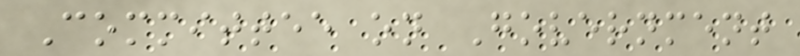Committee on Government
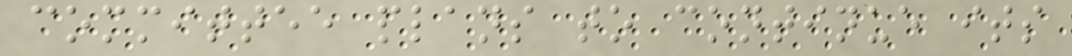committee plans to continue its
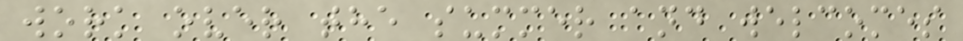work over the summer and welcomes
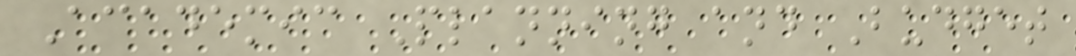Academic Planning and Budget
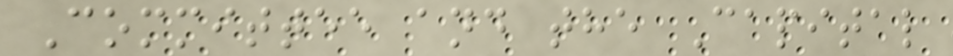Committee and the Capital
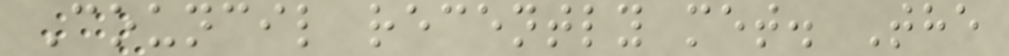Council recently met. The
